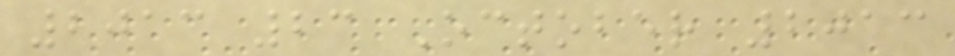2013 23 October 2013
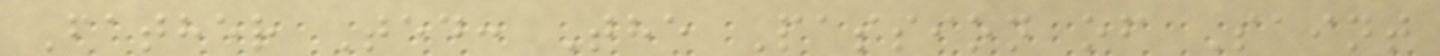Father Ted: The Passion of Saint
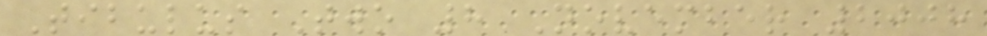Tibulus Two 8 November 2008
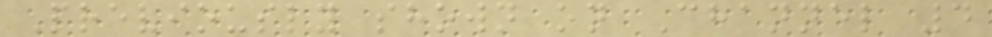Previously shown on Channel 4
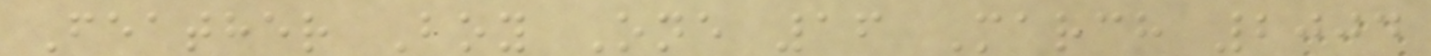Feather Boy One 16 March 2004
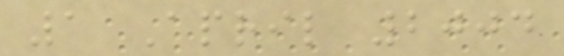1 April 2004
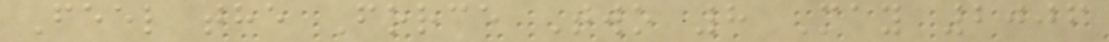Feel the Force Two 8 May 2006
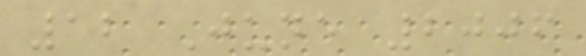12 June 2006
